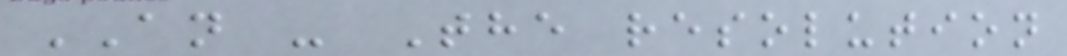AN - The resolution
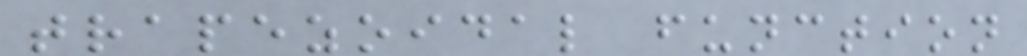trapezoidal function
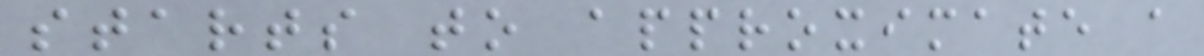starts to approximate a
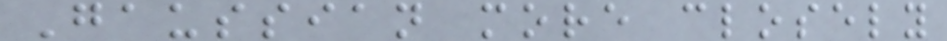Gaussian more closely
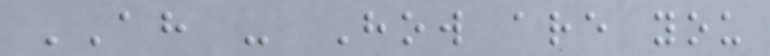AH - How are you
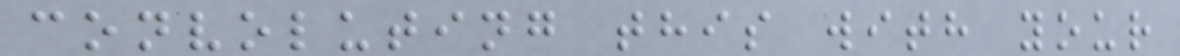convoluting this with your
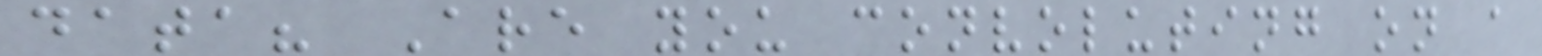data? Are you convoluting on a
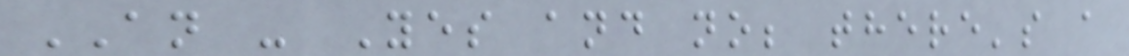AN - Yes and no; there's a
